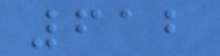612
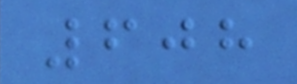608
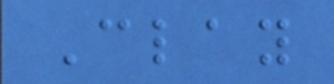Clay
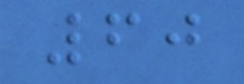60
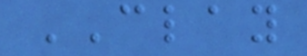CLAY
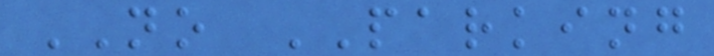NO PARKING
